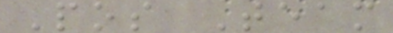Pos Team
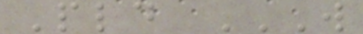Pld W
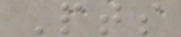Pts
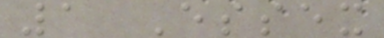1 Essex
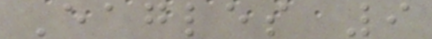Eagles 9
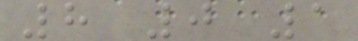8 0 1
